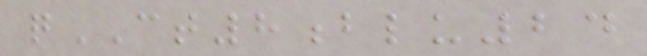qCT8blu24
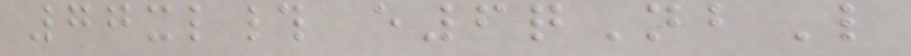77xl# e6qNbL
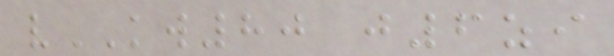vKW80 j6zi
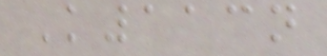K113n
